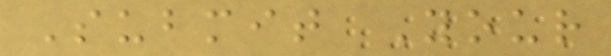Submit Your
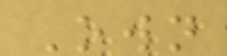Own
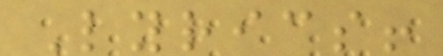Lyrics!
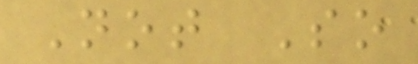Not So
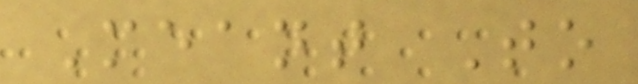Meant To
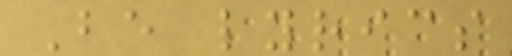Be lyrics
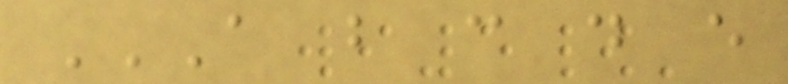A B C D E
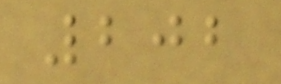202
